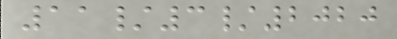11/3/2020
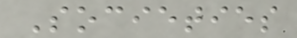Societies
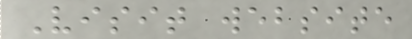Visit website
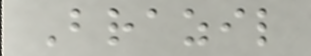Brazil
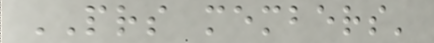PRS members'
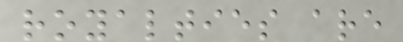royalties are
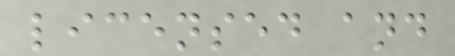licensed and
